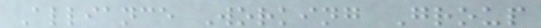Alliance Working Group
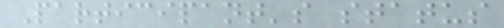Participant's status
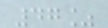47%
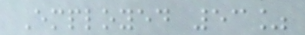Employed 53%
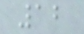12
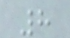8
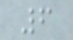6
